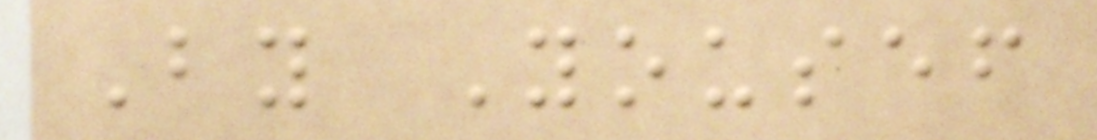By Yousef
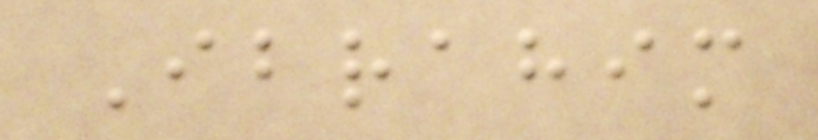Ibrahim
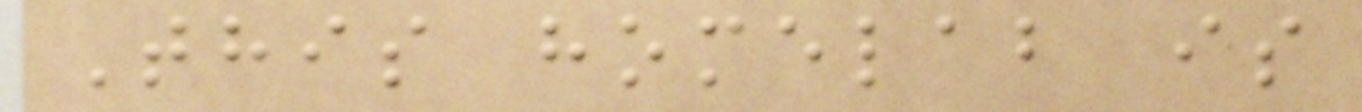This homelab is
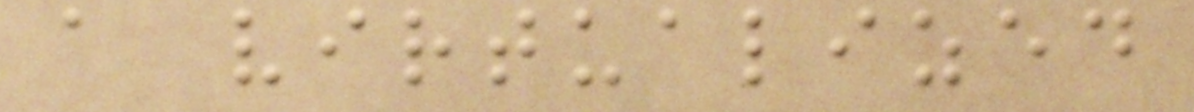a virtualized
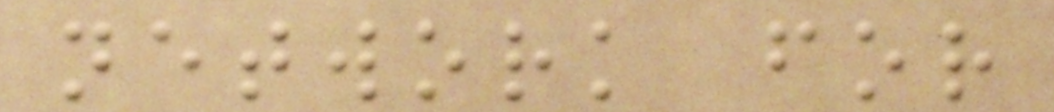network for
